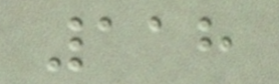118
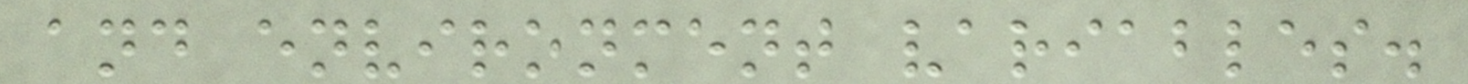and environment variables.
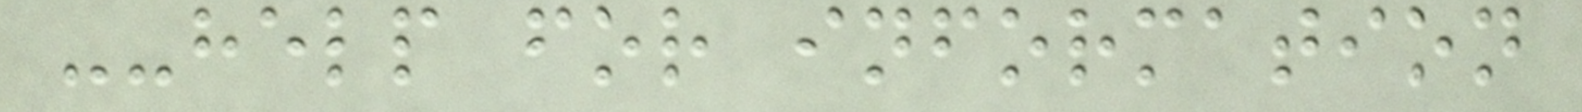--help for information
